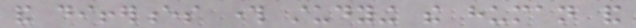and differences through studying the human and
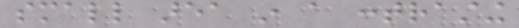small area in a contrasting
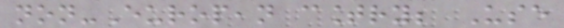non-European country; Use
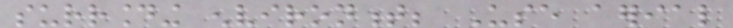surrounding environment; Use aerial
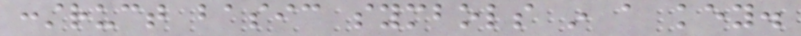construct basic symbols in a key.
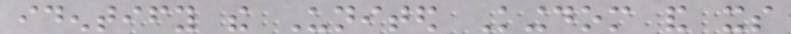identify the United Kingdom and its
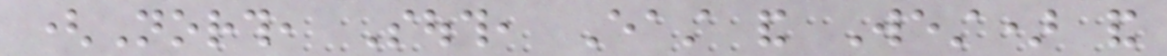(North, South, East and West) and
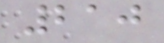210
